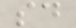sd
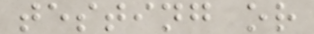testing or
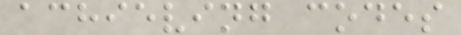achieving codes
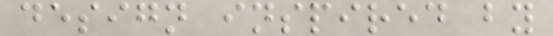design inspired by
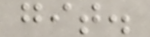git.
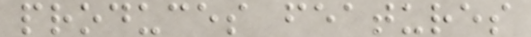produces features
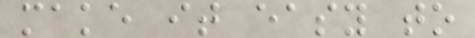make it easy to
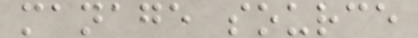manage source
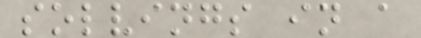solvings in a
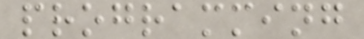programming
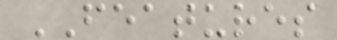FEATURES
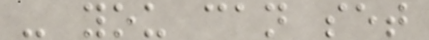- you can set
